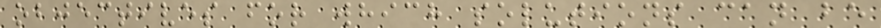objectives for which solutions can be
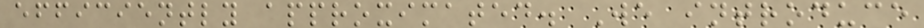efficiently approximated. We introduce
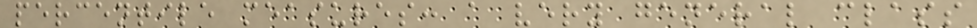percentile measures: a very general class
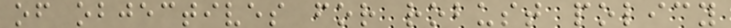of objectives for robust policy
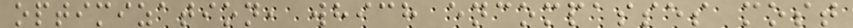optimization, which encompasses most
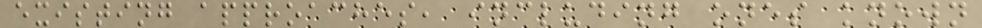existing approaches, including ones known
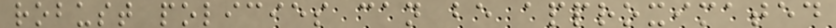robust policies can be approximated
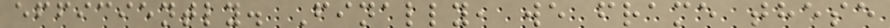efficiently. Finally, we frame these
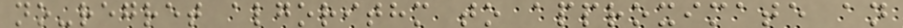no-regret algorithm to approximate an
